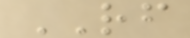RF
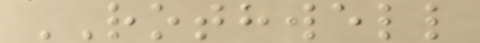ROTHWELL
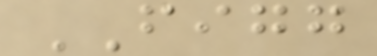FIGG
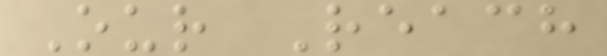Our Reach
